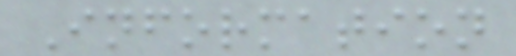Information
